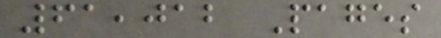61,012 Pages
